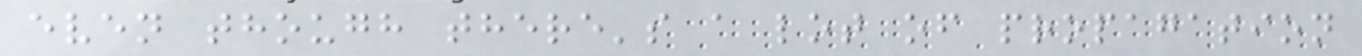even though there's a lot of propagation
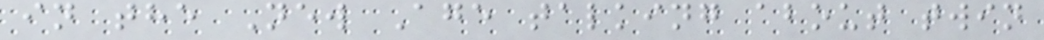in the New Age talking about twin
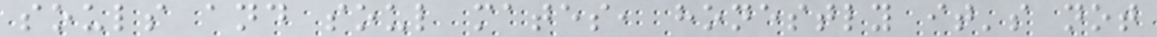souls and soul mates, honestly it's not
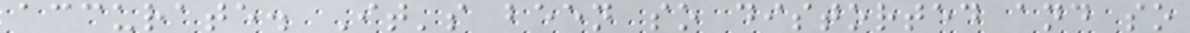accurate. It's been so distorted and so
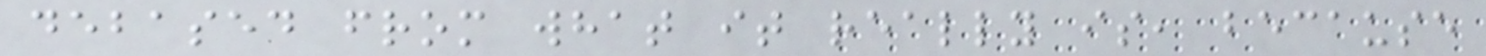debased from what it really is, because
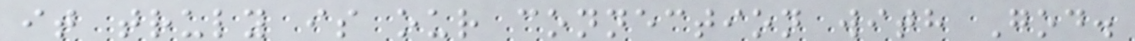it truly is our connection with God.
